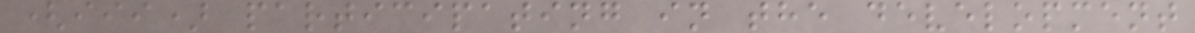(iii) participating in the development
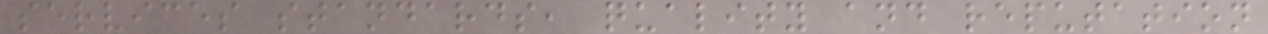services standards, quality and reputation
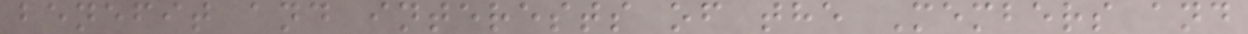benefit and interests of the Members and
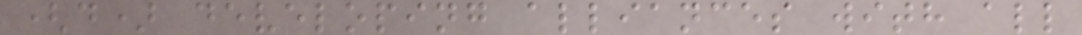(d) developing alliances with all
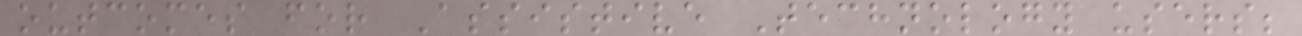outcomes for Assistive Technology users;
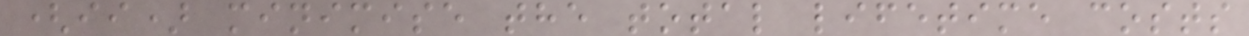(ii) minimise the total lifetime costs
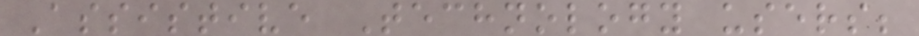Assistive Technology users;
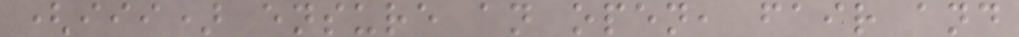(iii) ensure an open, fair and
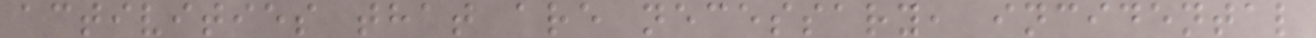activities that are necessary, incidental
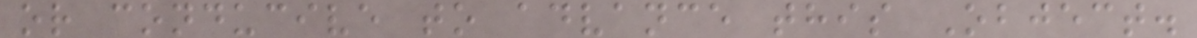or conducive to advance this Object.
